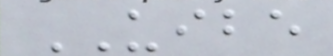UIBE
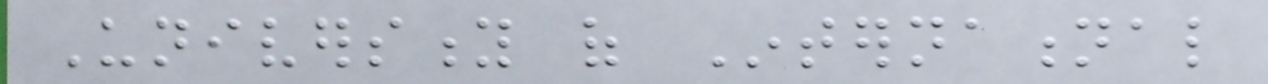University of International
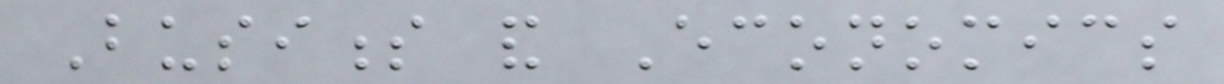Business and Economics
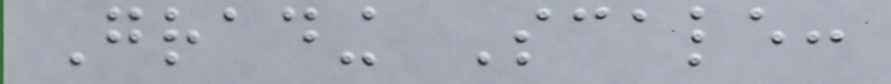Grading Scale:
